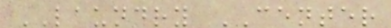LAUNDRY CENTER
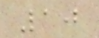10
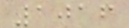1016
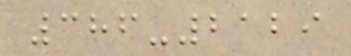386-2129
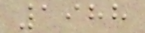1988
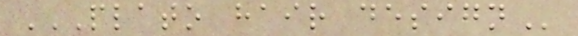PLATO HAIR DESIGN
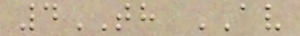4TH AV
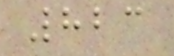823
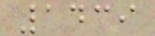1439
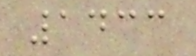1433
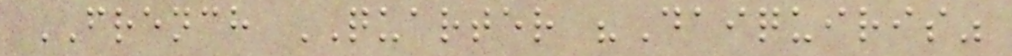FRENCH QUARTER "Daiquiris"
